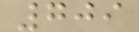709
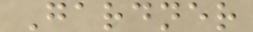Gardner
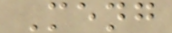Meng
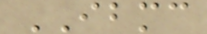IBMC
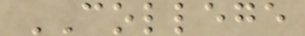COLLEGE
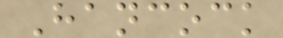Hancock
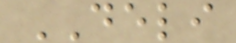DELI
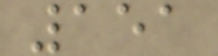151
